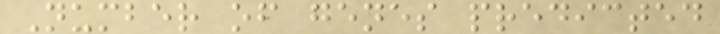Number of genes predicted
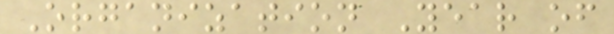Organization Year of
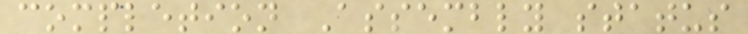completion Assembly status
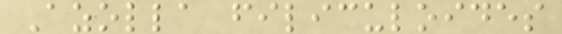Azolla filiculoides
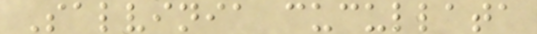Salvinia cucullata
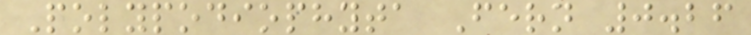Polypodiophyta Fern 0.26
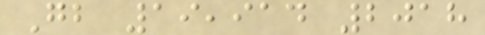Gb 19,914 2018
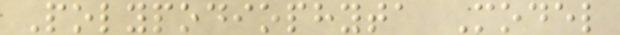Polypodiophyta Model
